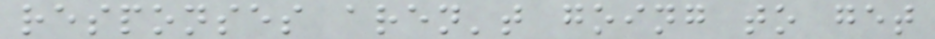responses aren't going to get
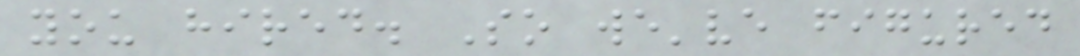you hired. So we've figured
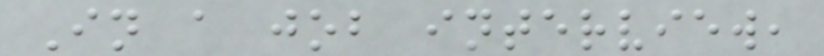In a job interview,
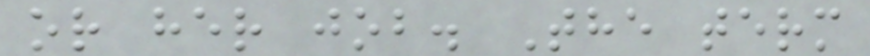or her job. The term
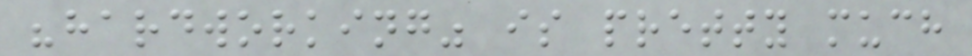"hardworking" is pretty much
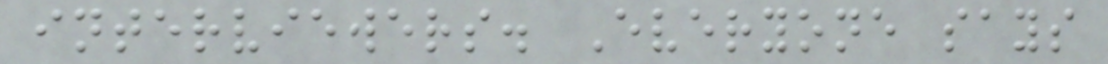interviewers. Everyone says
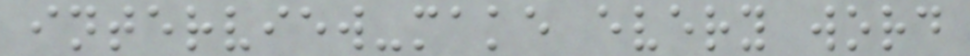interview-make every word
